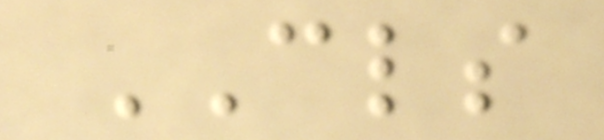CLS
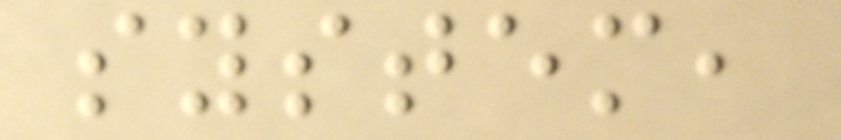system,
